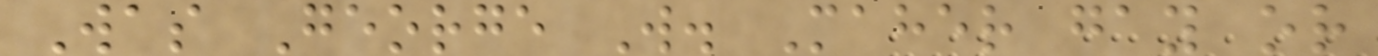Was George W. Maher gay or
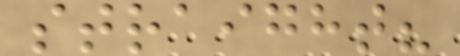straight?
